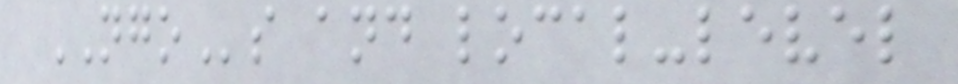NGOs and local-level
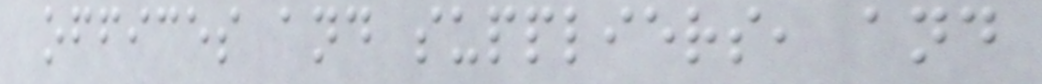offices and suppliers, and
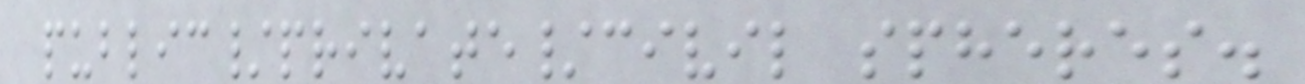public/private/civil spheres.
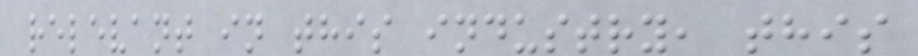relevant in this industry, this
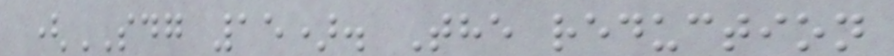(SDG 15). The reduction
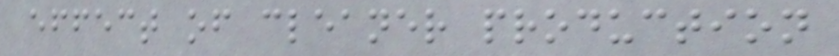effect of cleaner production
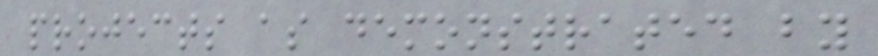projects as demonstrated by
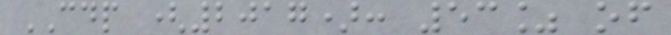CDP (2017): 53% of
